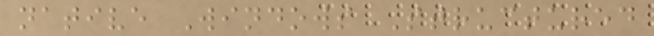native Windows Structured
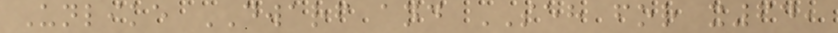Unlike DWARF and SEH for x64,
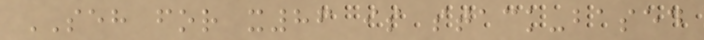SEH for x86 is stack-based
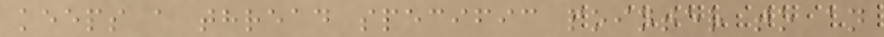keeps a thread specific pointer to an
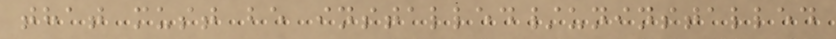that must be installed/uninstalled
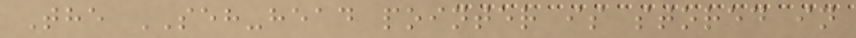The SEH-head pointer is stored in
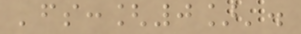'fs:[0]'.
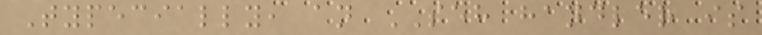Typecially, an SEH handler is
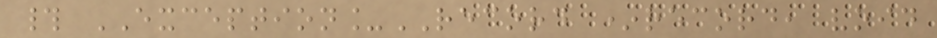# EXCEPTION_RECORD *record, void
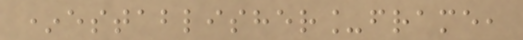*establisher_frame,
